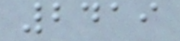2419
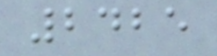2425
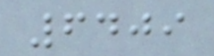6409
